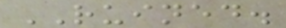RUINED.
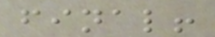final!
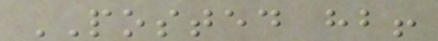POSTED hb!
